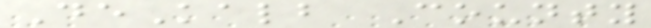DeKalb County
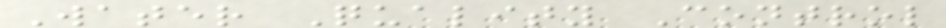Water Quality Control
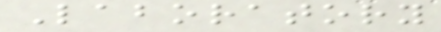Laboratory
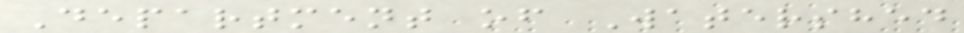Department of Watershed
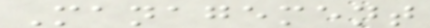Management
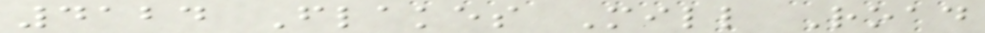4124 Flakes Mill Road
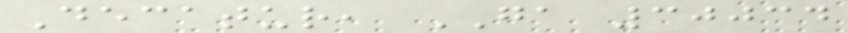Decatur, GA 30034
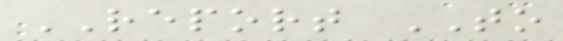REPORT TO
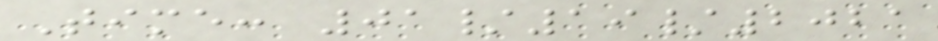Time: 01/19/2021
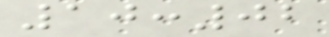10:02
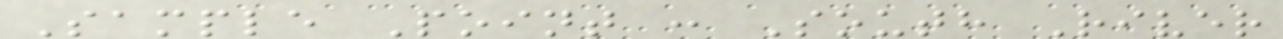Sample Point : South River
